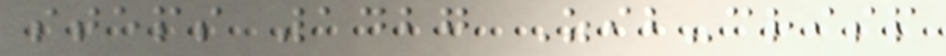steps 1427 Zib-crisp
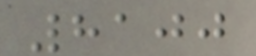8100
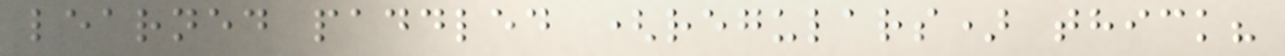learned paddled (regulars) thick?
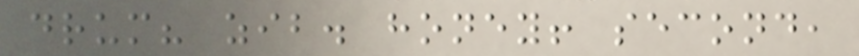drum? zib. honey! second,
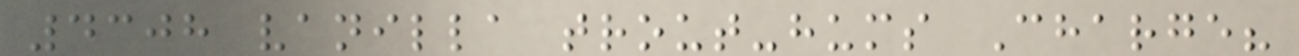4308 vanilla trout-hums Charge?
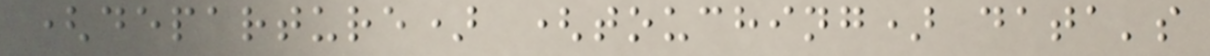(departure) (touching) data's
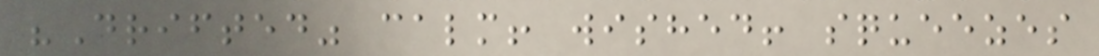"Drifted" calm! wished! squeezes
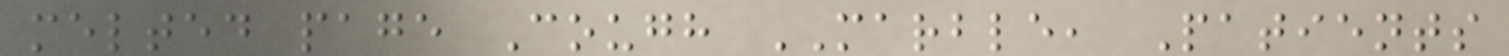melted page Cough MARBLE, Patients
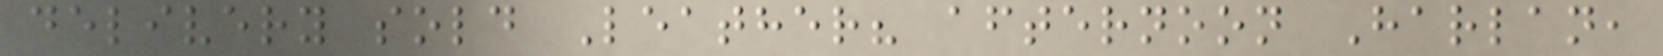delivery sold Leather? afternoon Harlan,
